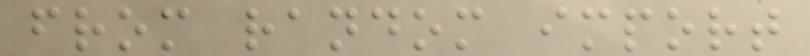from random import
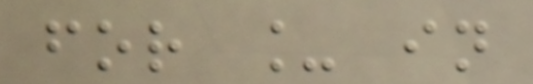for _ in
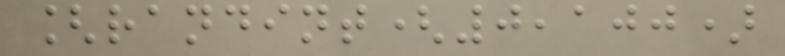[randint(0,100)
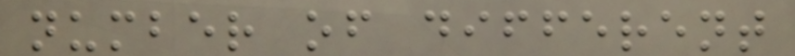number of different
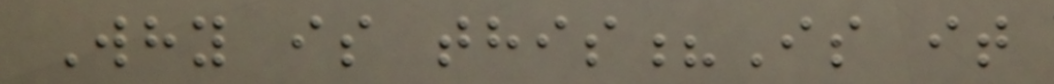Why is this?Is it
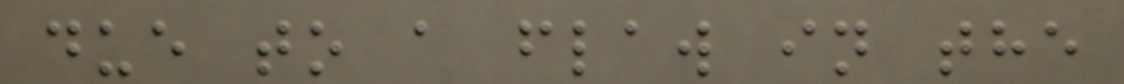due to a flaw in the
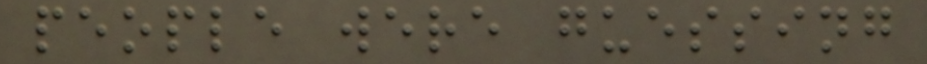people were guessing
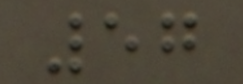57
